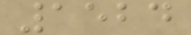1524
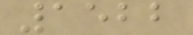1522
